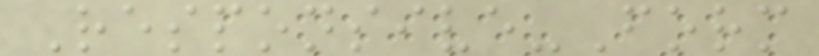Responsive-Form
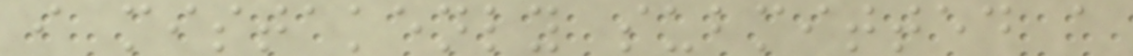i mistakenly submitted a
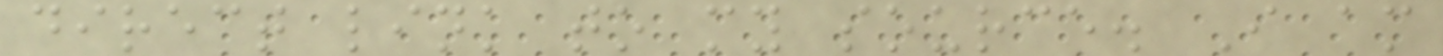direct link to my source. I am
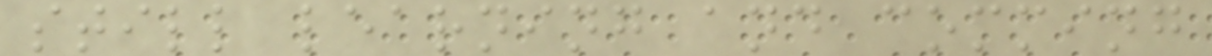still learning and comming
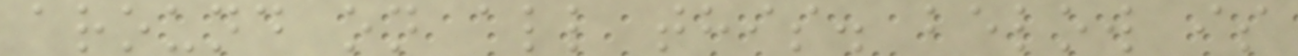around on all this. below is
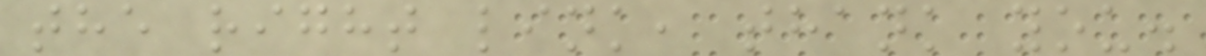the right link, thank you.
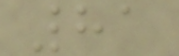81
